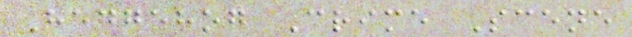Hedgehog Crime Scene
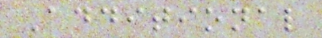Additional
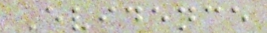Evidence
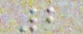2
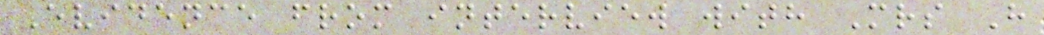Evidence from interview with Mrs H
